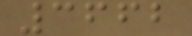3662
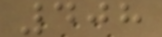408
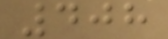408
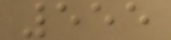555
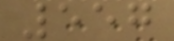557
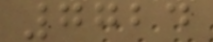7724
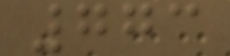773
